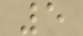5
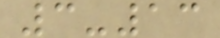3-13
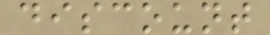discount
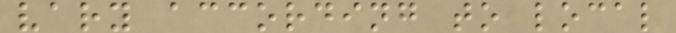vary according to local
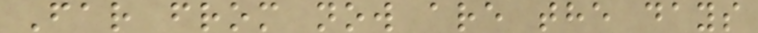Far from now are the days
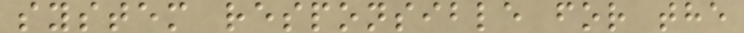system responsible for the
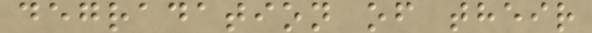degradation of their
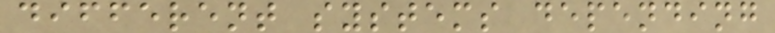different systems depending
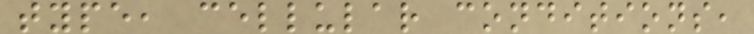type, cellular conditions,
